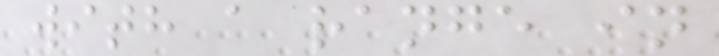with a range in
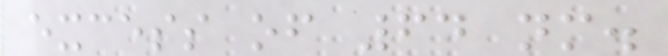excess of 64 nm.
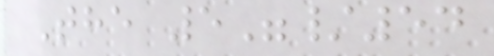The 5"/54
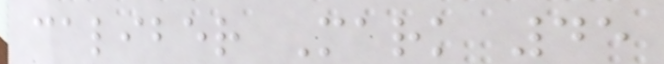caliber Mark 45
